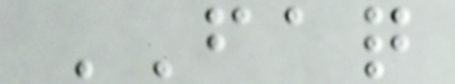FAQ
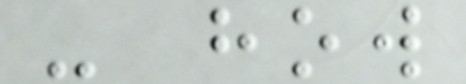- how
